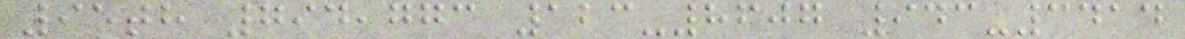95th 794,773 123-8607 943-3414
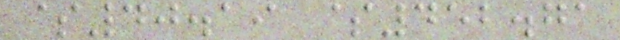$40.19 $452.71
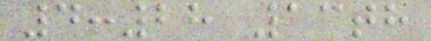4:28 13th
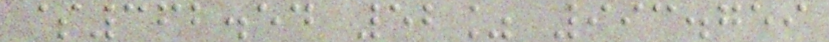$362.54 52% 993.759
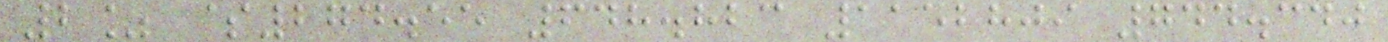2% $274.55 648.823 1152809 744.340
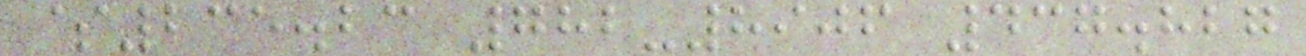$235.23 782-8906 437.827
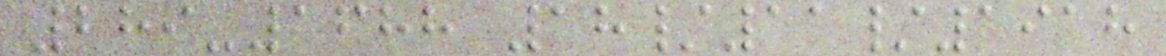289-1688 18/11/1918
